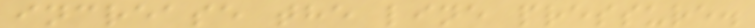increase the line pressure.
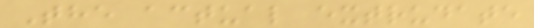The actual extrudate
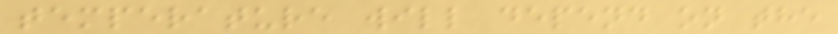temperature will depend on the
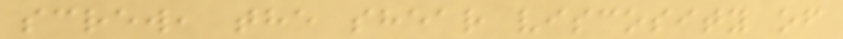screw, the shear viscosity of
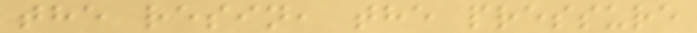the resin, the pressure
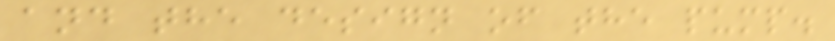and the design of the pump.
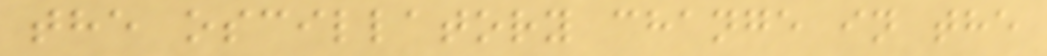the oscillatory change in the
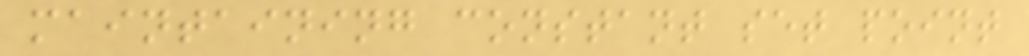maintaining constant set point
